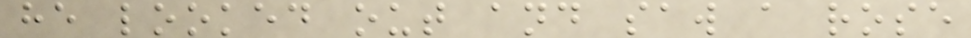he looked out and saw a rose
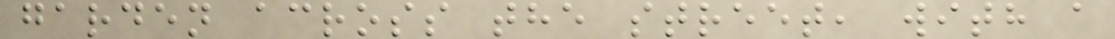garden across the street, with a
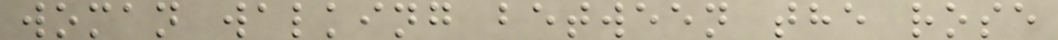woman walking between the rose
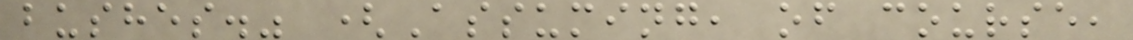bushes." (Assuming, of course,
